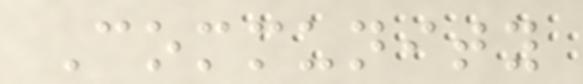Community
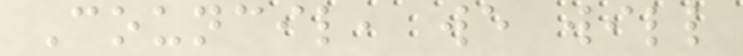Council, we will
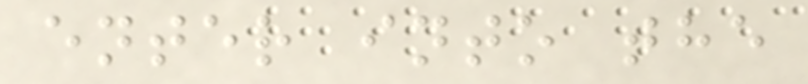enter into the
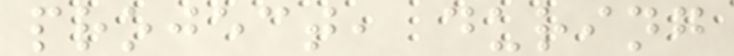project, during
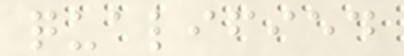qualified
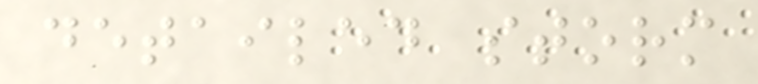detailed storm
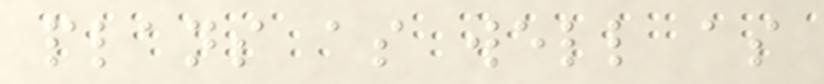plans as well as
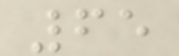65
